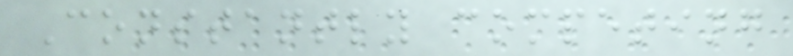Constantly competing
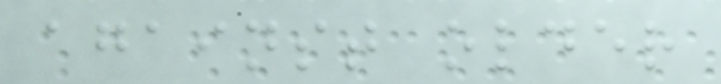against older
